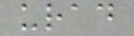urad
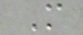M
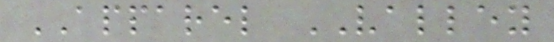APPAREL VALLEY
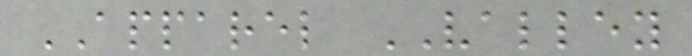APPAREL VALLEY
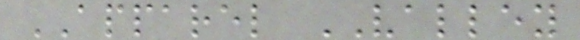APPAREL VALLEY
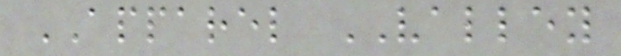APPAREL VALLEY
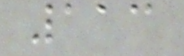113
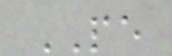PE
